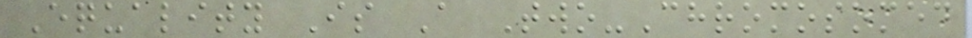Equality Is A Two-Chromosomed
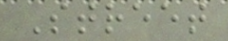Street
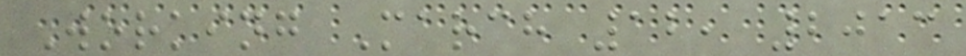Working March 12, 2013
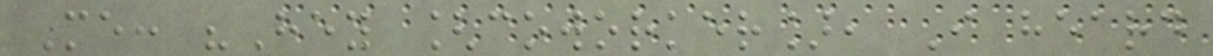Me: "Hey [coworker], I heard
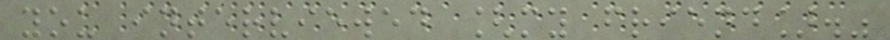you interviewed [my friend]."
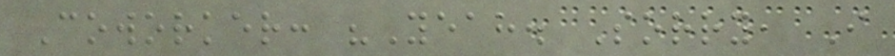Coworker: "Yeah. Sorry, I
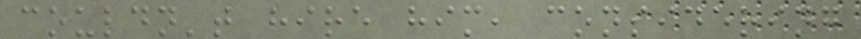couldn't hire him, considering
